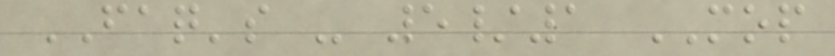FAQ's - 5/1 MOP
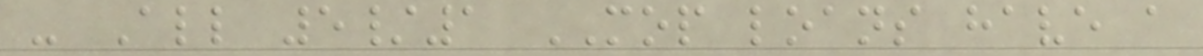- All 5/1 MOP loans have a
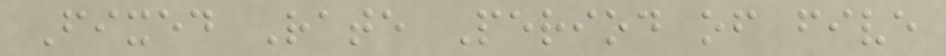Fixed Rate Period of five
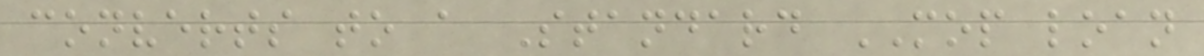converts to a Standard MOP loan
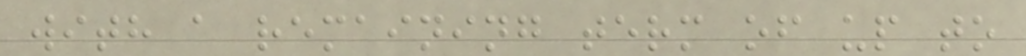with a remaining term of up to
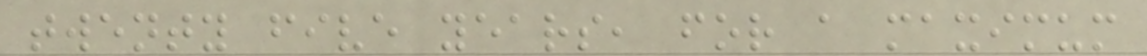twenty five years, for a maximum
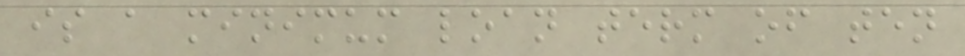is a minimum loan term of ten
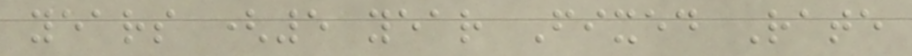years (5 year Fixed Rate
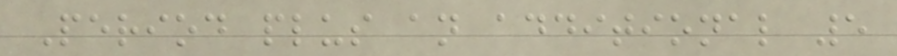Period plus an additional 5
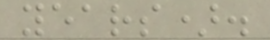years).
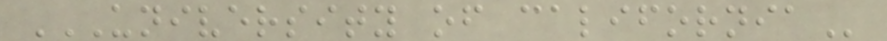UNIVERSITY OF CALIFORNIA
